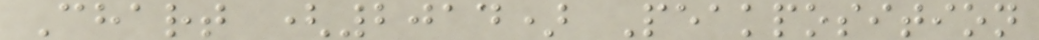Chart (2014) Peakposition
